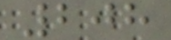208
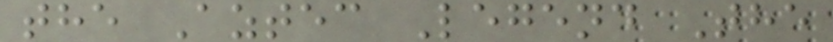the Aztec Legend The
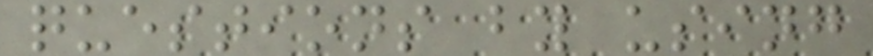questions by using
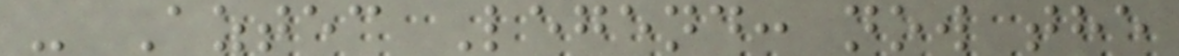- Aztec Legend: now the
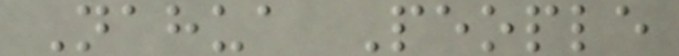Nahua People
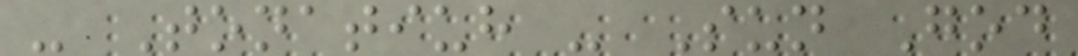- Tonatiuh - Sun God
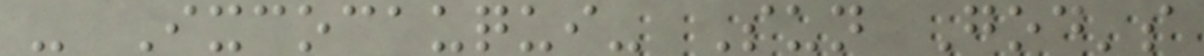- Ixcocauqui- Sun God's
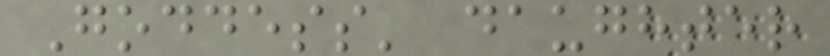Goddess' daughter
